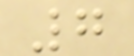7
